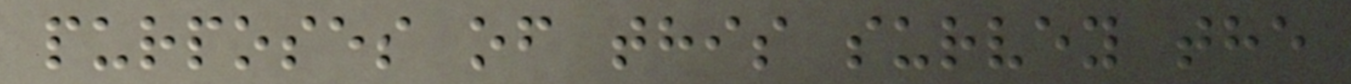purposes of this survey the
